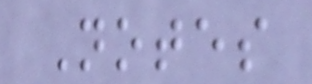Notes
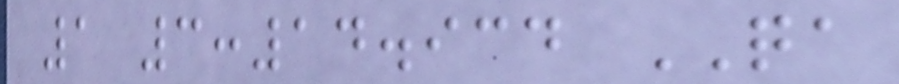1 3:14.934 QA
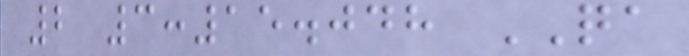2 3:15.048 QA
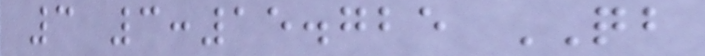3 3:15.725 QB
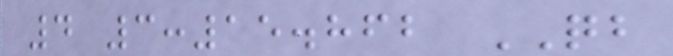4 3:15.862 QB
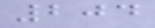204
